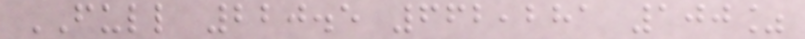FULL 220.5 662,281 100%
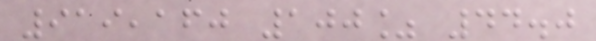919,160 100% 44.0
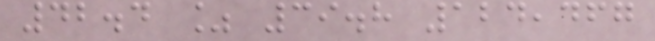42.4 % 39.8 124,467
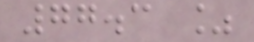77.3 %
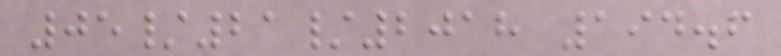05/21/2018 194.6
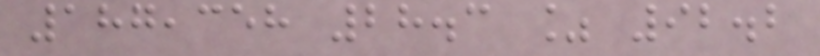187,358 28.3 % 92.2
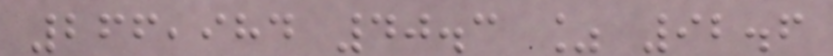266,984 40.3 % 92.6
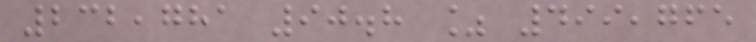232,781 90.8 % 499,765
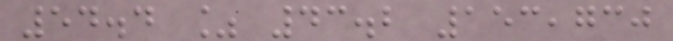54.4 % 43.2 153,730
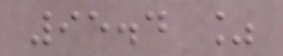95.4 %
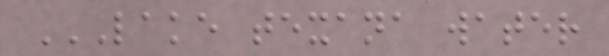LAKE TEXANA WATER
